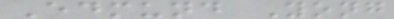Edmund Yong
